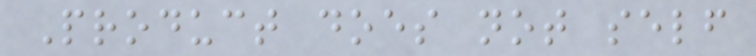Product does not self
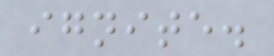ignite.
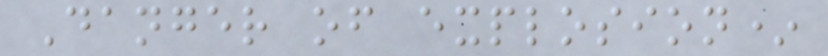Danger of explosion*
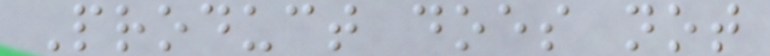Product does not
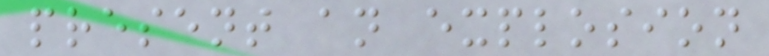present an explosion
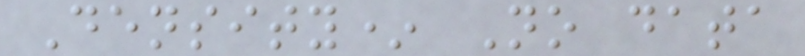Density* No data
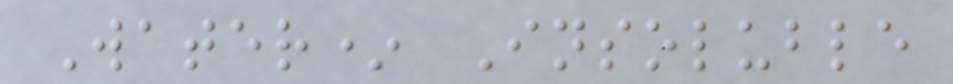Water* Insoluble
